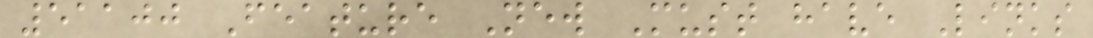51100 Feature New Must have Links
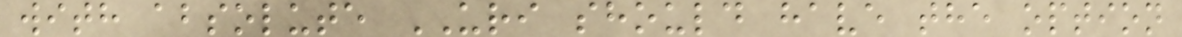with absolute URI should have the option
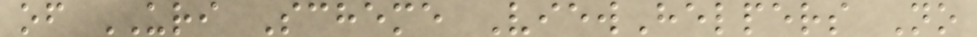of URI Scheme ViewHelpers No
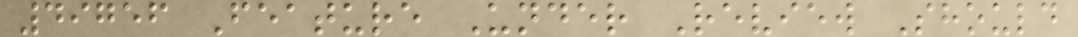49756 Feature Under Review Should
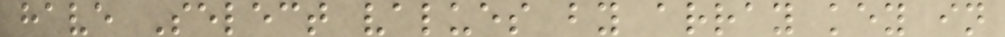have Select values by array key in
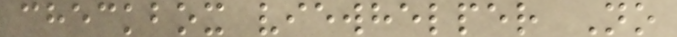checkbox viewhelper No
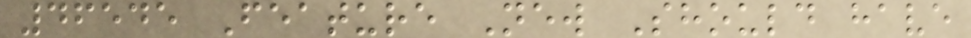46545 Feature New Should have
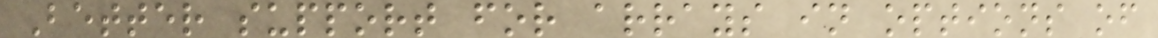Better support for arrays in options of
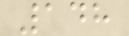148
